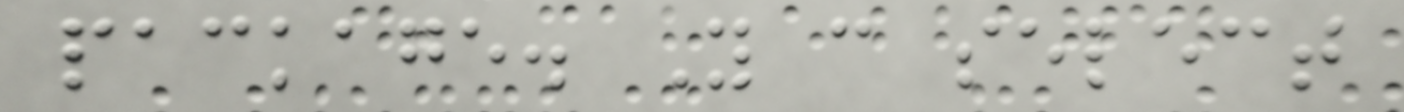package. You can select
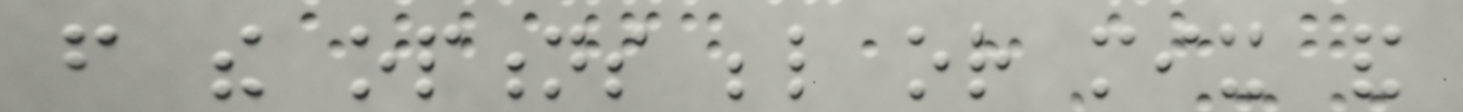from the options below or mix and
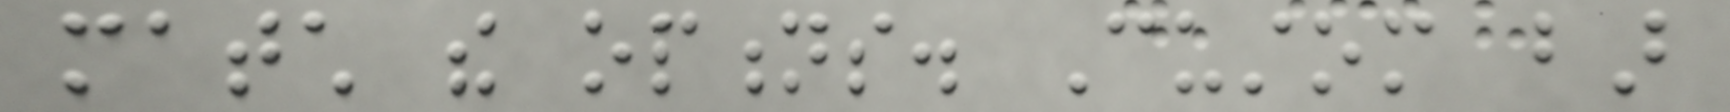match the options. Custom bar
